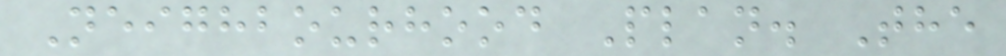Neighbourhood Plan. The
